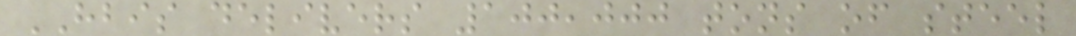HBIS delivers 100,000 tons of steel
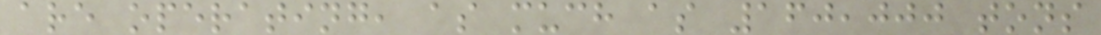are operating, as much as 160,000 tons
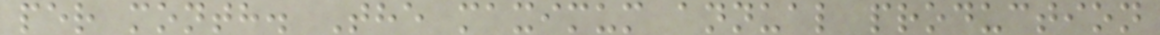per month. The maximum annual production
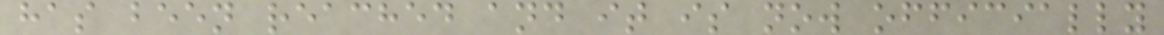has been reached and it is now officially
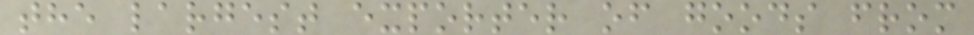the largest exporter of goods from
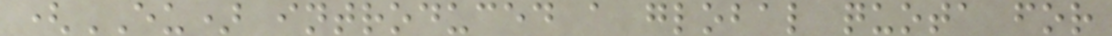(EU) introduced a global quota for
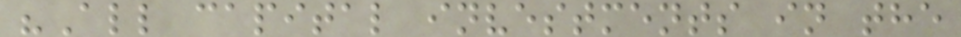"All capital investments in the
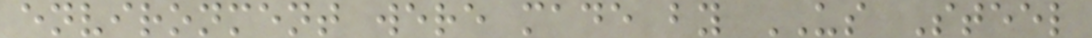environment were made by US Steel
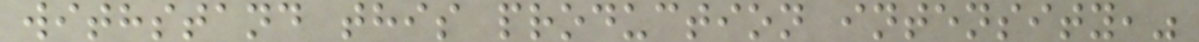withstand this production intensity,"
